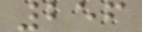256
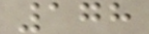178
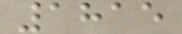1815
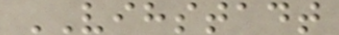VIHSTADT
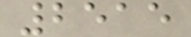2515
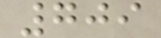709
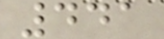441
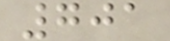701
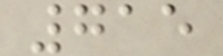715
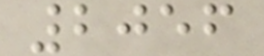2056
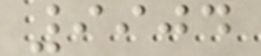9904
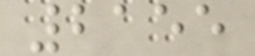2155
